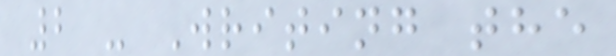2 - Writing the
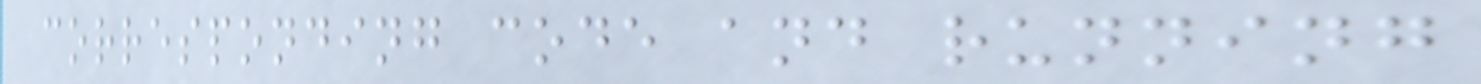corresponding code and running
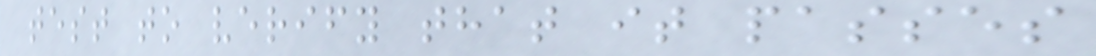test to verify that it passes
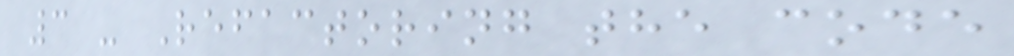3 - Refactoring the code
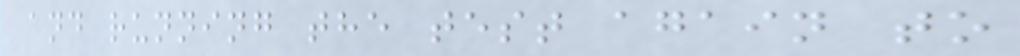and running the test again to
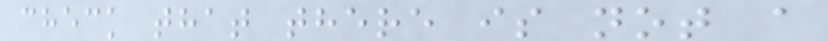check that there is not a
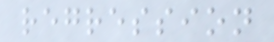regression
